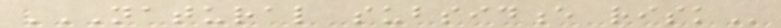NATURAL SUBSIDENCE RISK
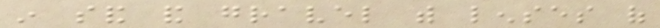in sand and gravel with lenses of
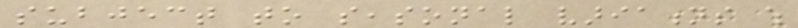subject to seasonal variations which
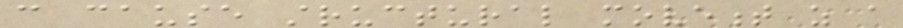can cause structural movement as a
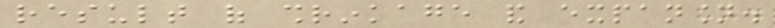result of shrinkage and expansion.
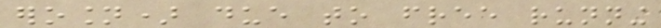erosion) due to free running
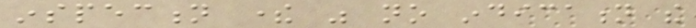inspection there was no indication the
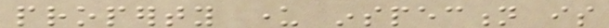property under inspection is
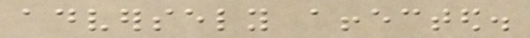adversely affected.
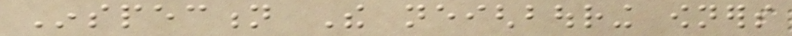Inspection The neighbouring owners
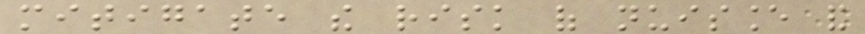mitigate the risk of nuisance and
